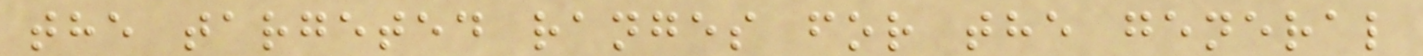the targeted ranges for the general
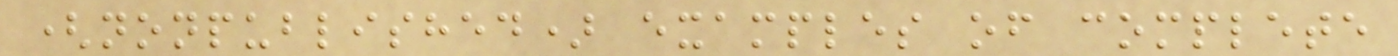(nonpublished) examples of complete
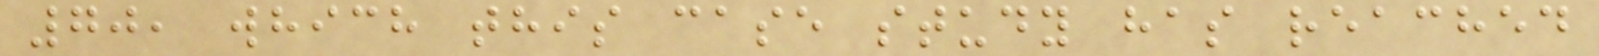70, which this case study has reached
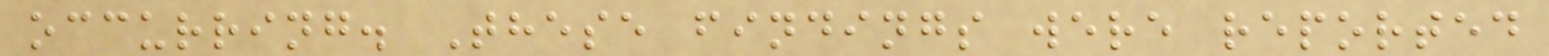occurring. These findings were reported
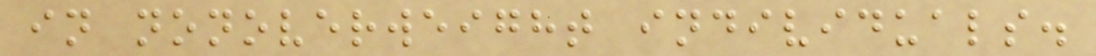in nonoverweight individuals.
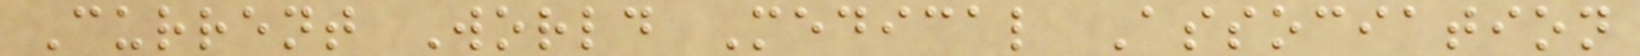Current World Medical Association
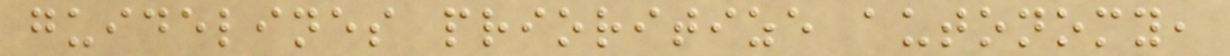guidelines prioritize autonomy,
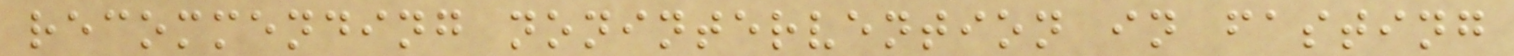recommending nonintervention in fasting
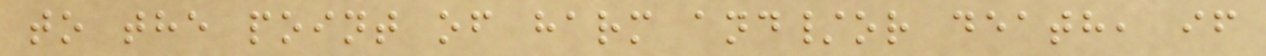to the point of harm and/or death, if
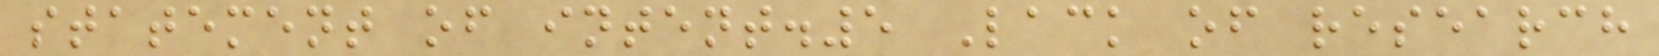statement of intent.5 Lack of research
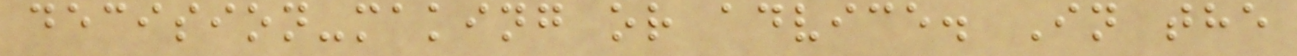decision-making or advice. In the
